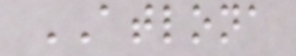ATLONA
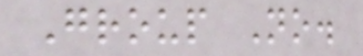Group No.
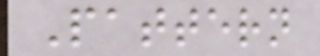Pattern
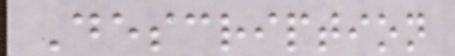Description
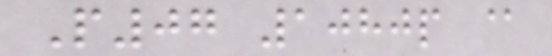P07 1080p @
